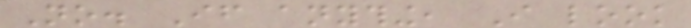No. If anything, I look
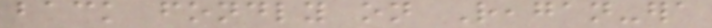back fondly on Reagan-era
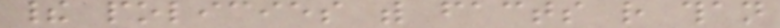their policies with facts rather than
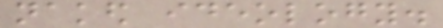naked ideology.
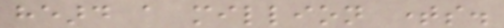heard a million times.
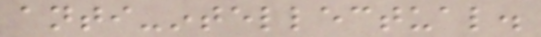anti-intellectual.
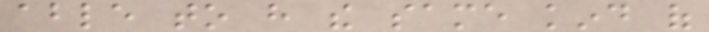able to have the same kind of
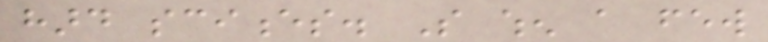hard sciences. So when a few
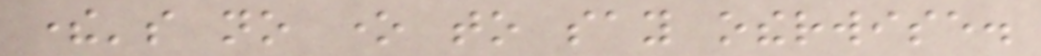there's no one to say otherwise.
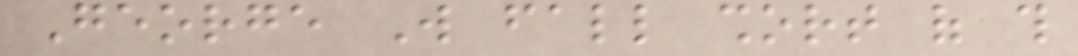George Will fall short of this
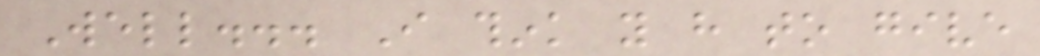Well... I think you have to give
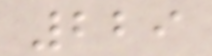229
